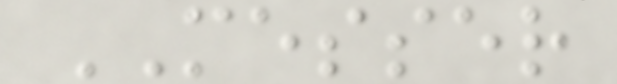MESSER
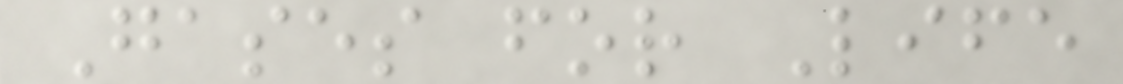Gases for Life
